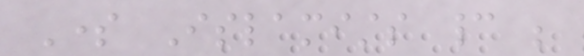Some Islamists cannot be
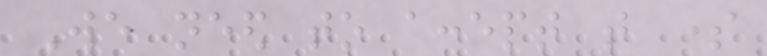We need to accept that some
